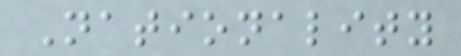Nationality
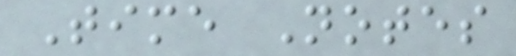Time Notes
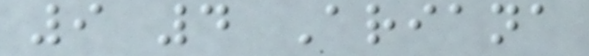9 4 Ariana
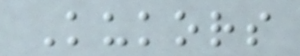Kukors
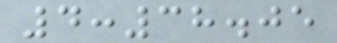4:38.05
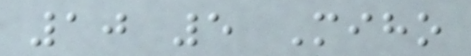10 5 Miho
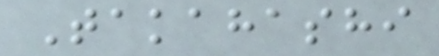Takahashi
